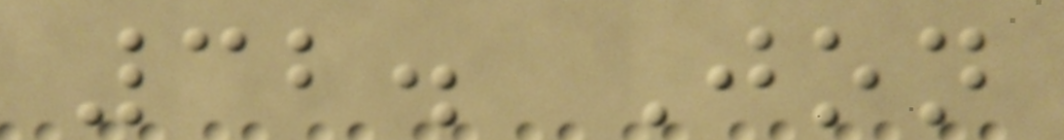32. Jon
